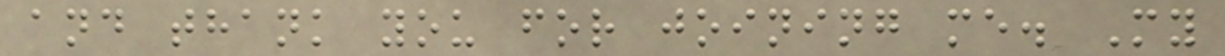and thank you for joining me. My
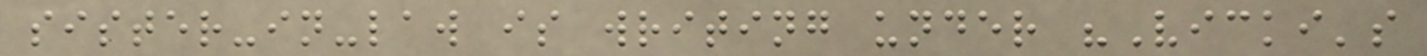sister-in-law is writing under "Vicki's
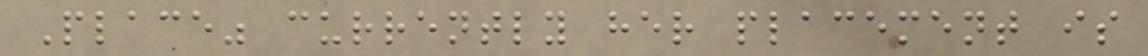Place" currently her placement is
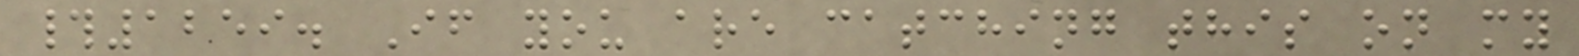#1259. If you are catching this on my
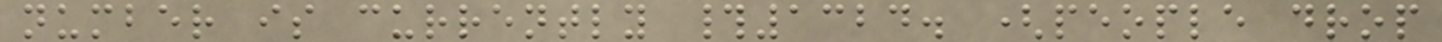number is currently #1324. (people drop
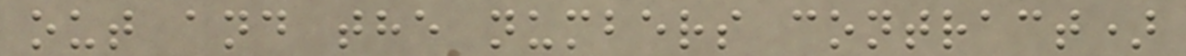out and the numbers contract)
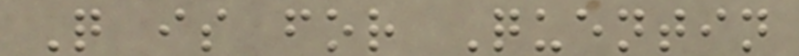Q is for Quentin
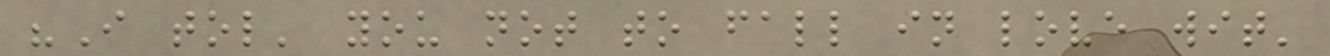"I tol' you not to fall in love wit'
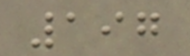197
